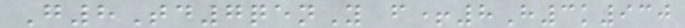G8Td7qenY f+8H3k930
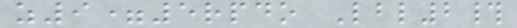z9=5rpdo Lbl2#
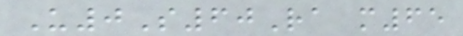U0S60Ra m65
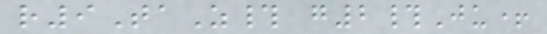r9TaZ# g2#Ju+
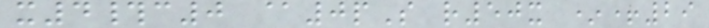x4#c0 @0pS r50x *+29
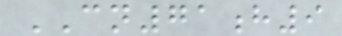CN71h9
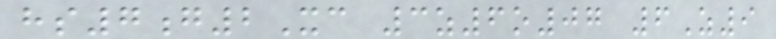hs7g2Xc 3z6o07 6Z9
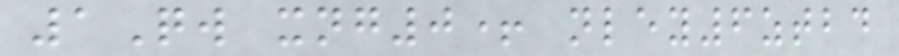1Qw xng0+ nley6ztbd
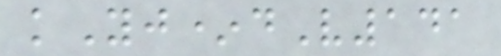kYj*dV141
